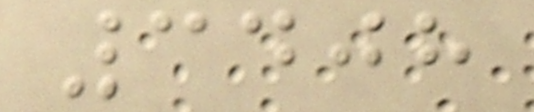3408
